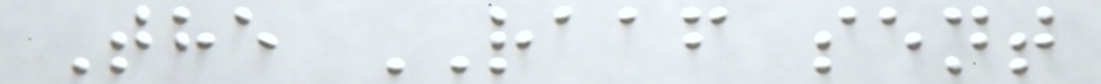The RAAF sent
